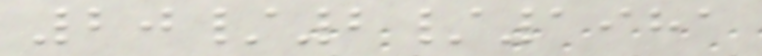20/2/1981
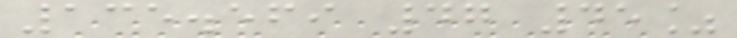135.569 47 45%
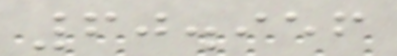60.956
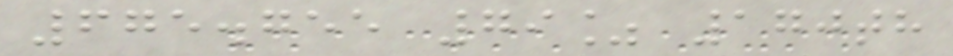675.755 79% 170th
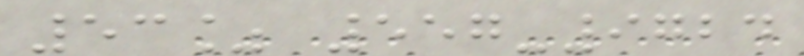53% 557-9724
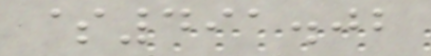$491.02
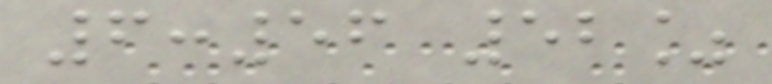6:56 52%
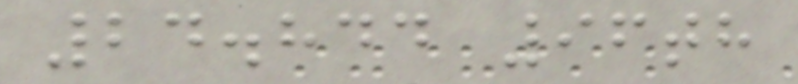24.844 96th
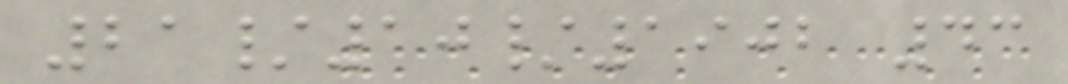21/10/1902 43
